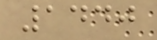1440
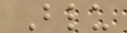Blu
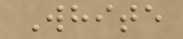White
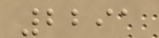2291
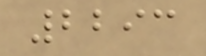2293
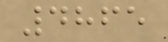4865
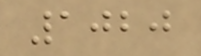1020
